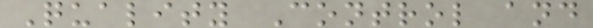Quality Control and
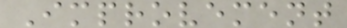Improvement
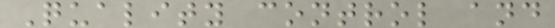Quality control and
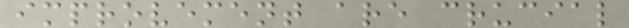improvement are crucial
